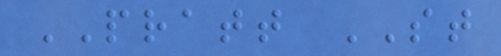PRATT ST
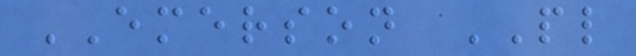EMERSON PL
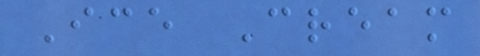Ice Cream
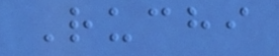Ruchi
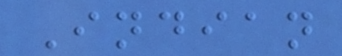Indian
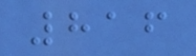816
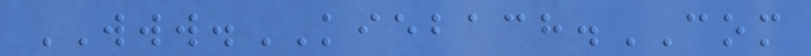WWW.KIEBACH.COM
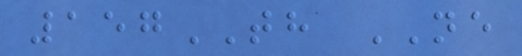157TH NE
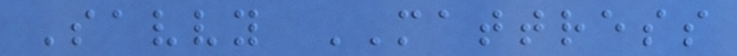Savvy MATTRESS
